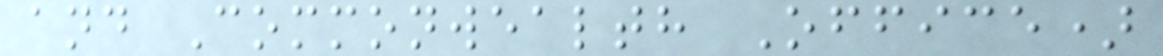and Commonwealth Office)
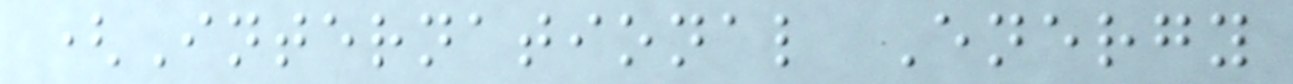(International Energy
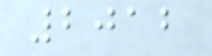2012
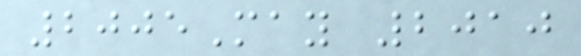2005May 2010
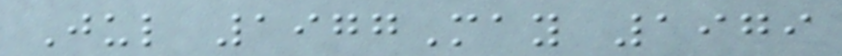Jul 1977May 1979
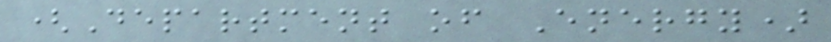(Department of Energy)
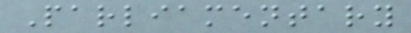Parliamentary
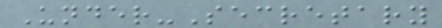Under-Secretary
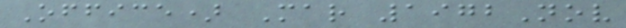Office) Mar 1972Nov
